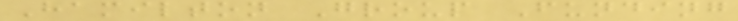Hamilton Group Funding
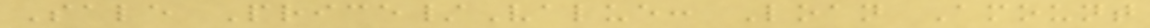Sale Price/Value: Loan Amount
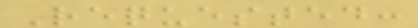Requested:
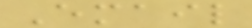Email
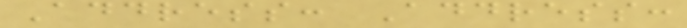Address: Address:
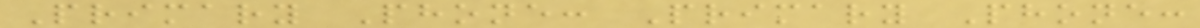Primary Phone: Primary Phone:
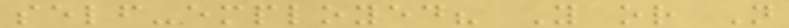self-employed? Y or N
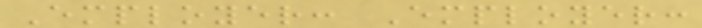Employer: Employer:
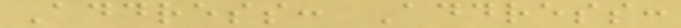Address: Address:
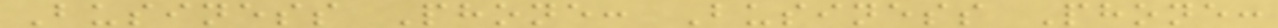Business Phone: Business Phone:
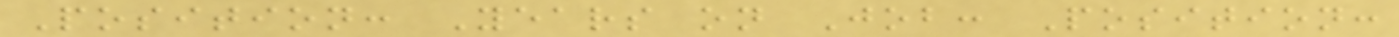Position: Years on Job: Position:
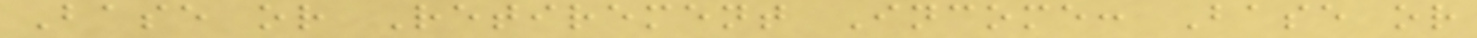Base or Retirement Income: Base or
